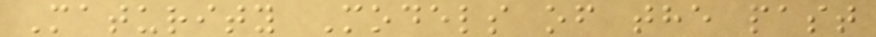Maturity Models of the past
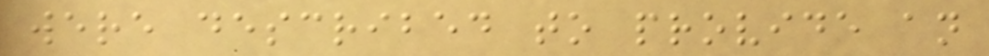were described to provide an
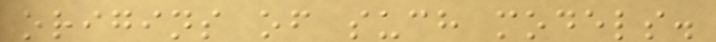origins of such models.
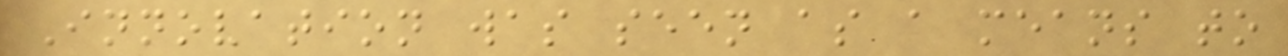Innovation was seen as a means to
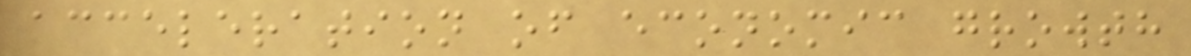acceleration of economic growth
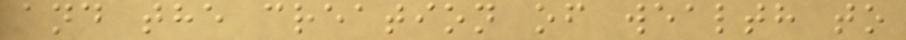and the creation of wealth to
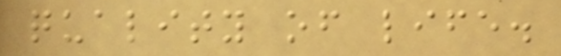quality of life.
